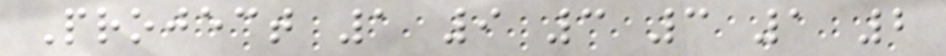Project 1 9 3 3 1 2
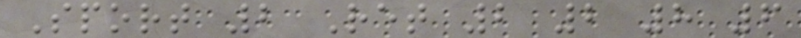Sport 2 Ret 2 2 8 6
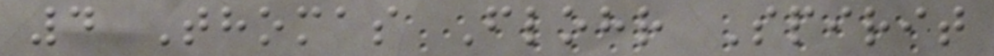4 Thomas Flohr Spirit
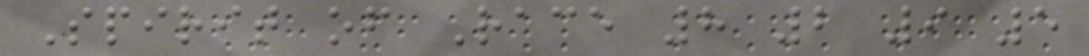Spirit of Race 8 2 9 5
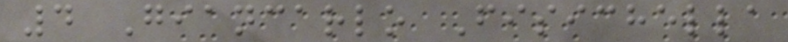4 Giancarlo Fisichella
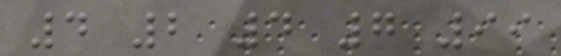4 2 4 7 99
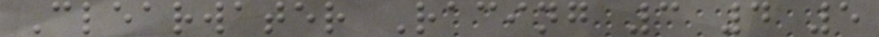Clearwater Racing 3 4 5
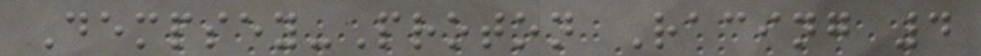Dempsey-Proton Racing 4
